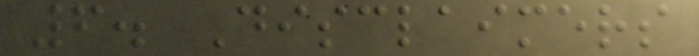6. Disclaimers
